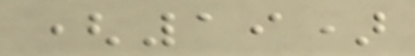(19)
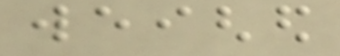weighed
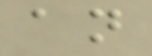an
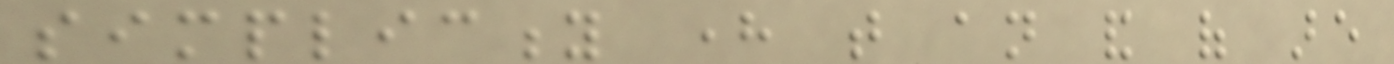simplicity here that an and of are
